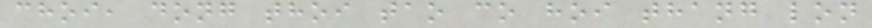choi, dong thoi tao co hoi thang lon
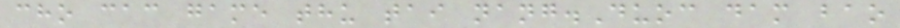cho cac game thu tai nang.Duoc dam bao
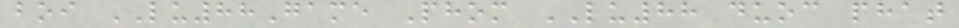boi LU88Game Phom LU88 duoc phat
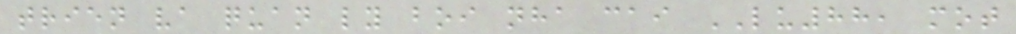trien va quan ly boi nha cai LU88, mot
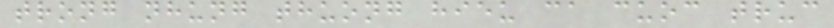trong nhung thuong hieu ca cuoc truc
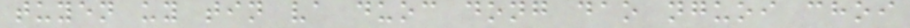tuyen uy tin va duoc dong dao nguoi choi
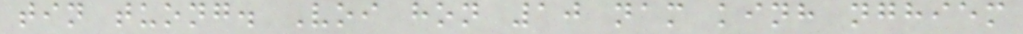tin tuong. Voi hon 10 nam kinh nghiem
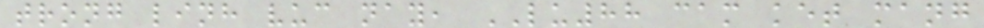trong linh vuc nay, LU88 cam ket mang
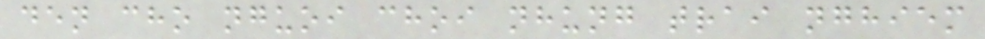den cho nguoi choi nhung trai nghiem
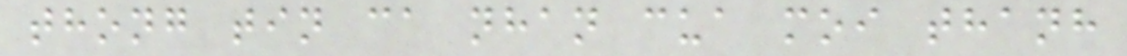thong tin ca nhan cua moi thanh
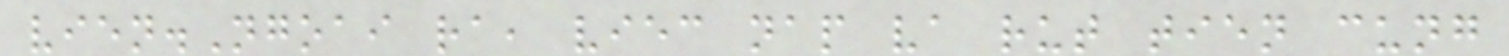vien.Ngoai ra, viec nap va rut tien cung
